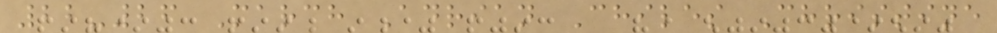22-26 March Adrian Chiles Christine
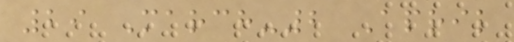29 March-2 April
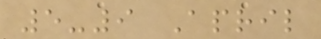5-9 April
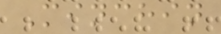Minchin
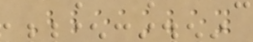Bleakley
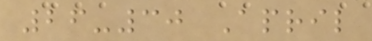26-30 April
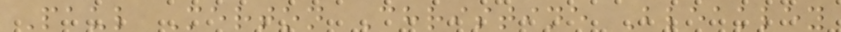Paul Merton Christine Bleakley
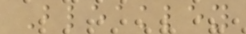Bleakley
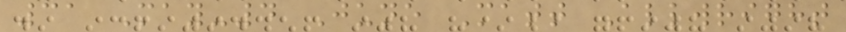31 May-4 June Matt Allwright
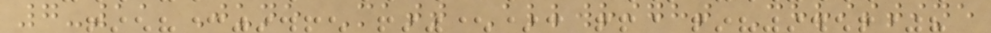7-11 June Matt Allwright Christine
